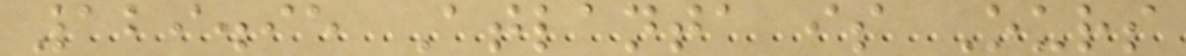129.95 Atlanta is Ours
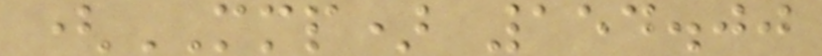(MMP) 154.00
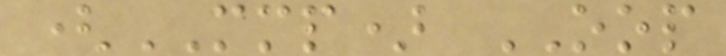(MMP) OOP
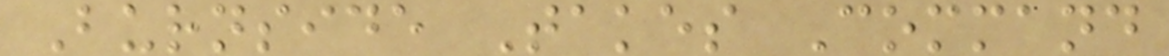Burnside Takes Command
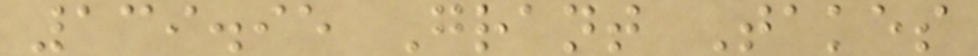139.95 Grant Takes
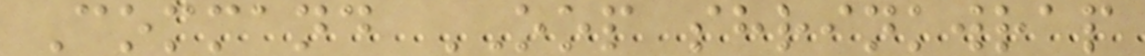Command OOP shrinkwrap
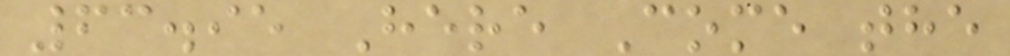63.95 Here Come the
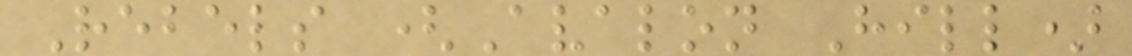Rebels (Avalon Hill)
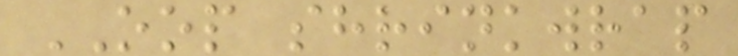OOP shrinkwrap
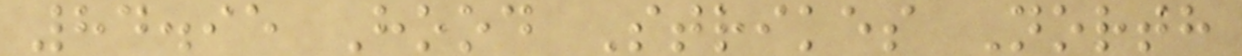84.95 Hood Strikes North
